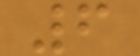6
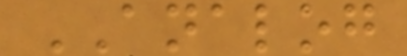ANALOG
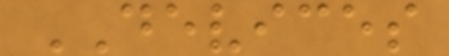DEVICES
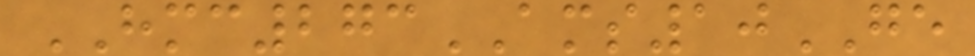HMC273AMS10GE
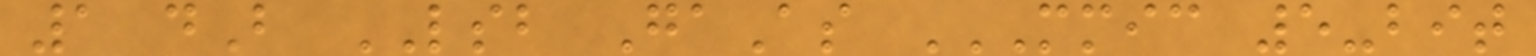1 dB LSB GaAs MMIC 5-BIT
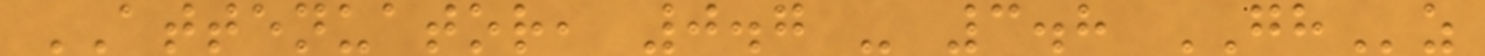ATTENUATOR, 0.7 - 3.8 GHz
